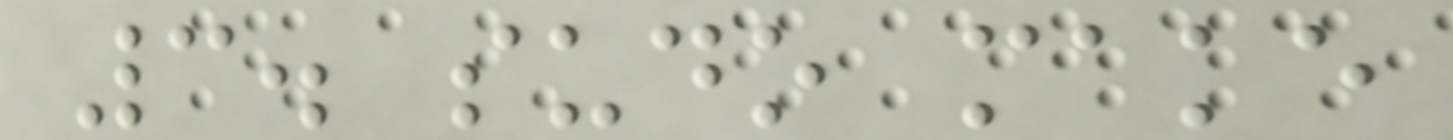3. sudo make
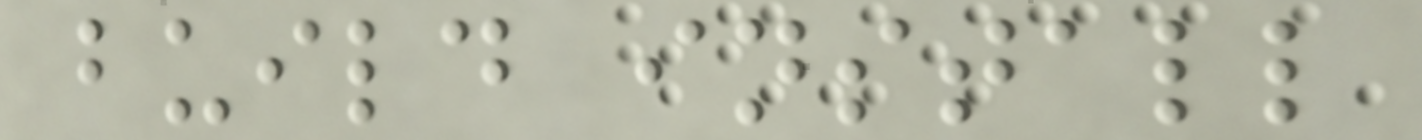build install
